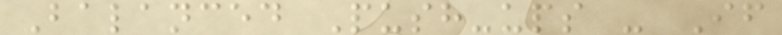Balanced Push-ups - If
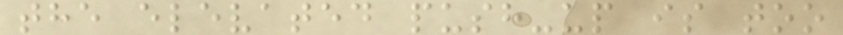the elevated push-up is too
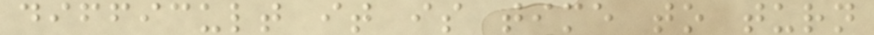difficult it is time to turn
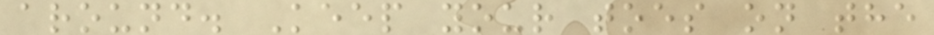around. Keep your toes on the
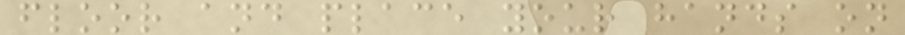floor and place your hands on
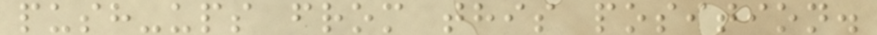push-ups from this position.
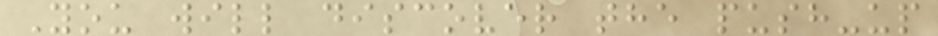You will discover the push-up
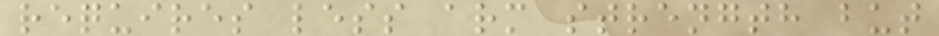requires less arm strength but
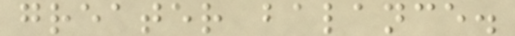greater balance.
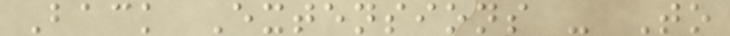Back Extensions - To
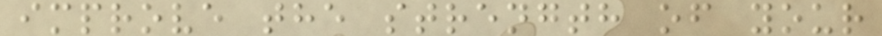improve the strength of your
